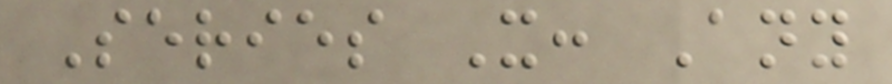Series X: Any
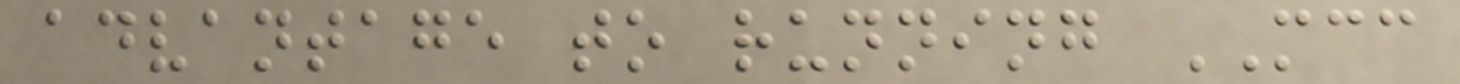advantage to running MCC
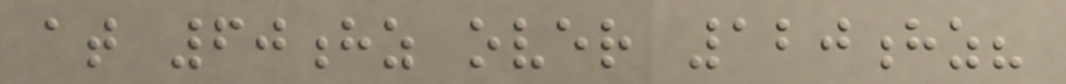at 60hz over 120hz?
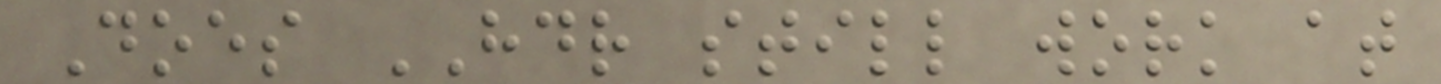Does HDR still work at
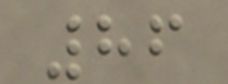86
